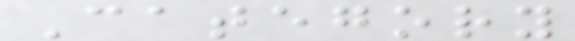Category
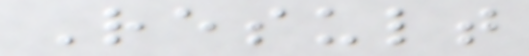Result
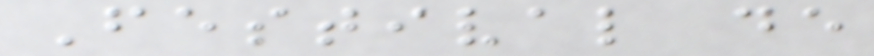Festival de
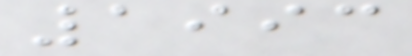1993
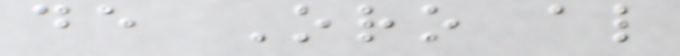de Oro al
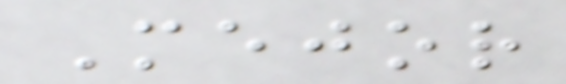Mejor
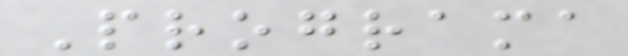Programa
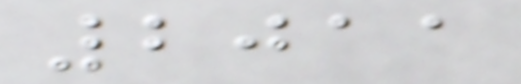2011
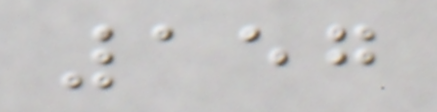157
